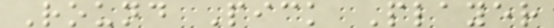Round Pick Player
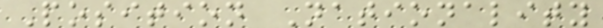Position Nationality
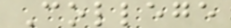College
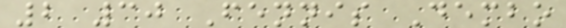2 30 Fennis Dembo
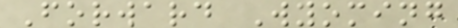Forward Wyoming
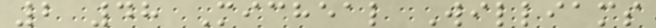2 48 Micheal Williams
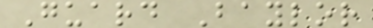Guard Baylor
